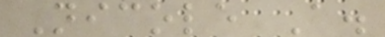Nicole A.
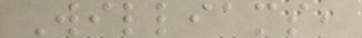Williams,
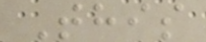This
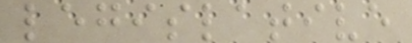legislative
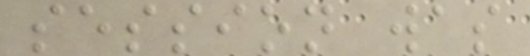session was
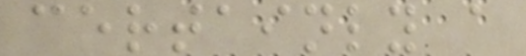certainly a
